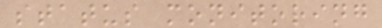status monitoring
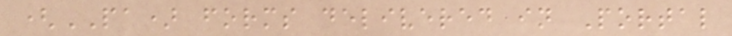(PA) forms delivered in Portal
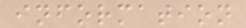information
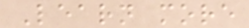Learn more
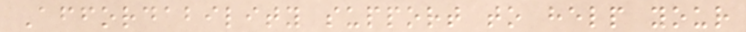Affordability support to help your
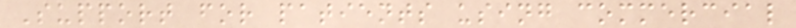Support for patients using commercial
